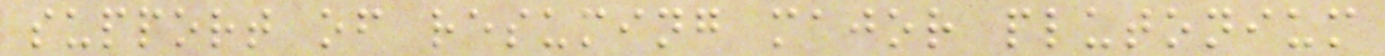support of resuming major plutonium
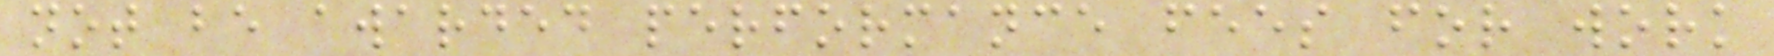not be awarded performance fees for work
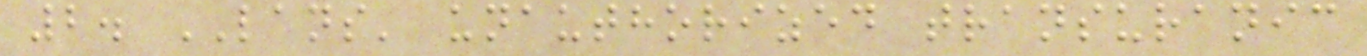2. LANS' unauthorized transuranic
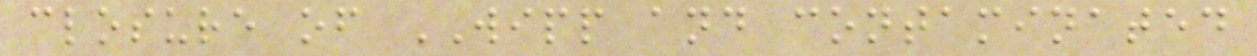closure of WIPP and contaminated
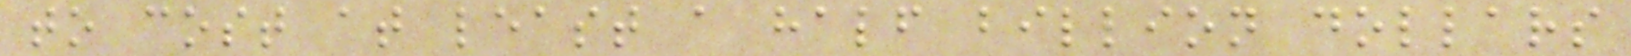to cost at least a half billion dollars
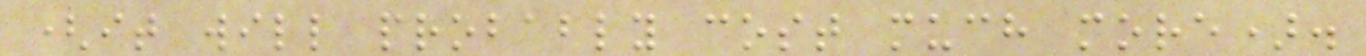(it will probably cost much more).
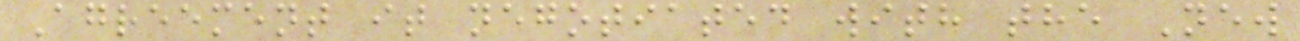Agreement it negotiated with the New
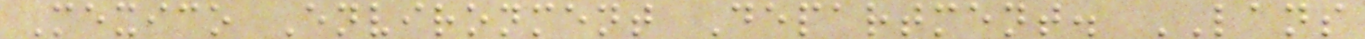Mexico Environment Department. LANS
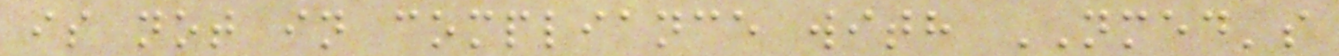is not in compliance with NMED's
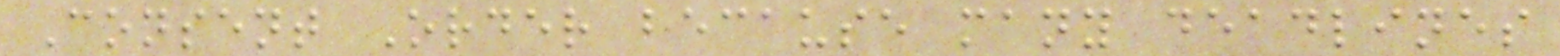Consent Order because many deadlines
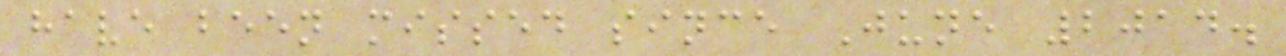have been missed since June 2014.
